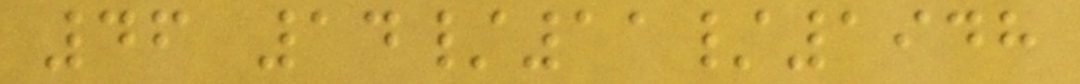46 14/11/1948
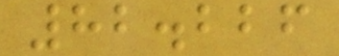82.226
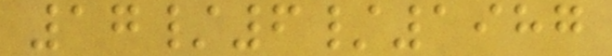17/6/1987
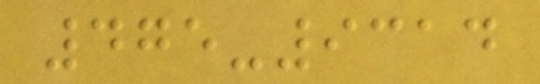475-9314
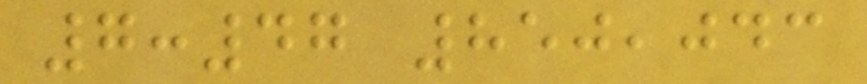7:47 850,043
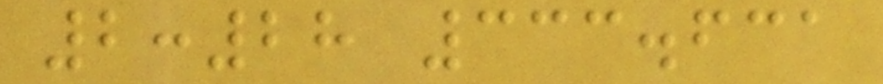2:28 333.631
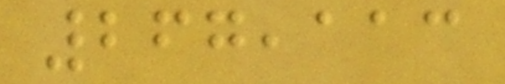267,113
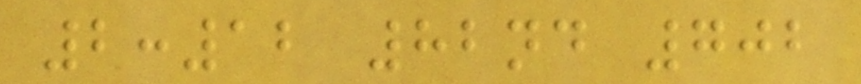2:12 82nd 702
